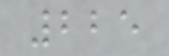225
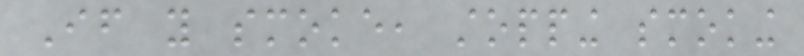If you smoke, stopping smoking
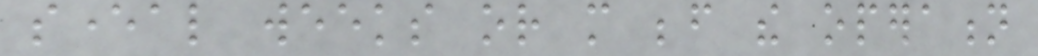several weeks or more before the operation
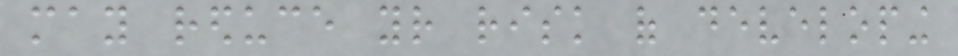may reduce your risk of developing
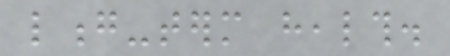long-term health.
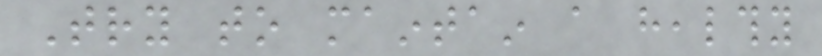Try to maintain a healthy
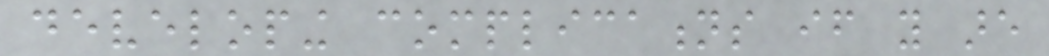developing complications if you are
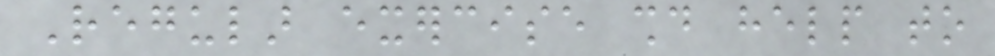Regular exercise should help to
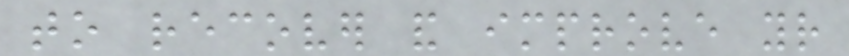to recover and improve your
